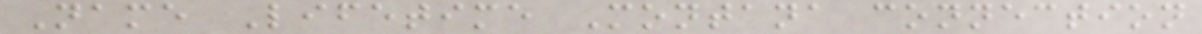Name Lifetime Montana connection
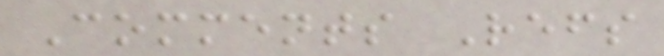Comments Refs
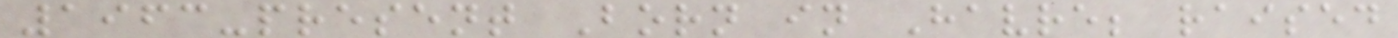1963-present Born in Havre; raised
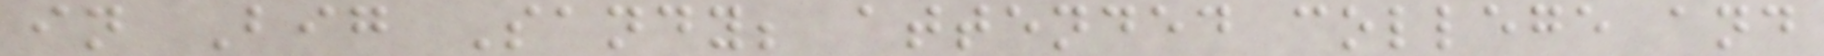in Big Sandy; attended college and
